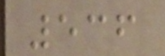536
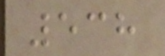538
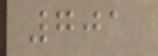701
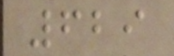629
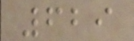629
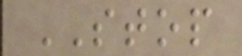STOP
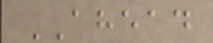AHEAD
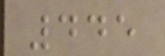445
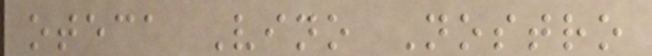oteca Vino Nostro
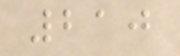210
